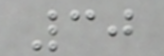30
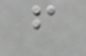f
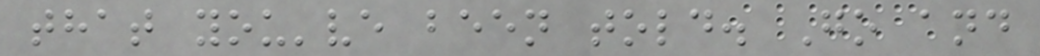that you've been told. Go and
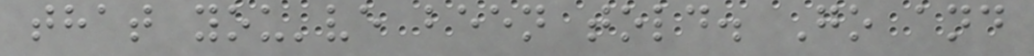that you've been told. Go and
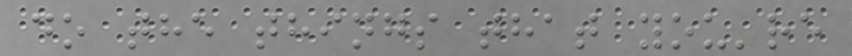do the things that you're
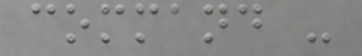command -
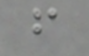f
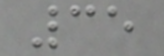35
